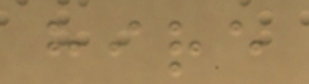hire
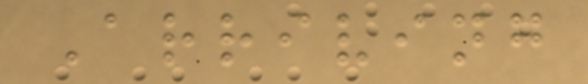Arriving
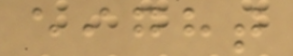eight
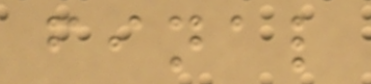final
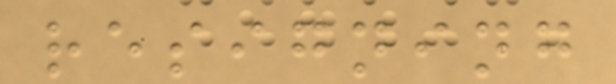resigning
